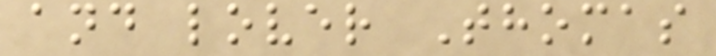and lover Thomas
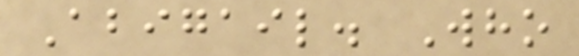Abigail. Who
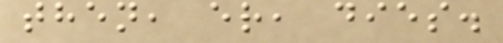then, er, dies.
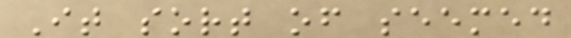It sort of seemed
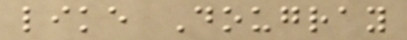like Dougray
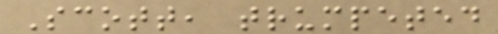Scott, trumpeted
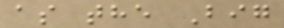as the Big
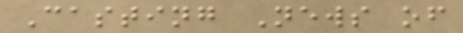Casting News of
